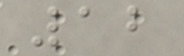12
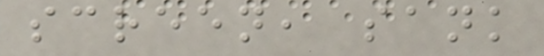screen, sank
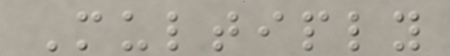Multiply
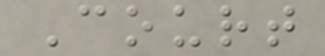Court
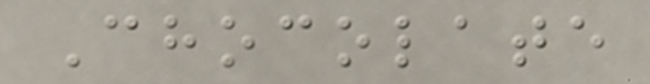Chocolate
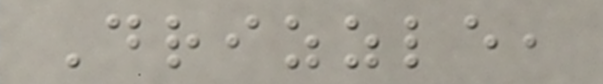Drizzle,
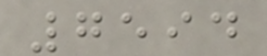7594
